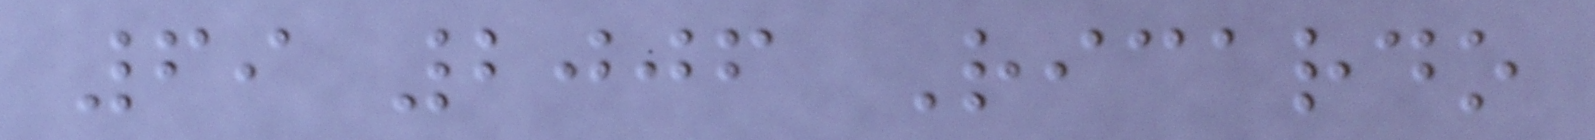69 2006 Ricardo
